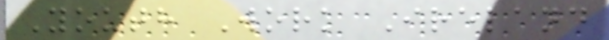Youth Work Ireland
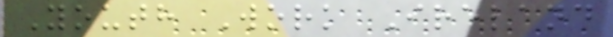Youth Work Ireland
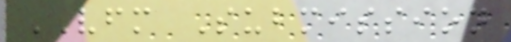VFM Submission
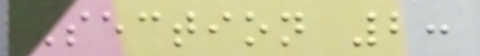Section 2:
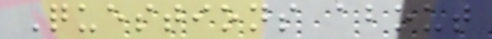Questions about
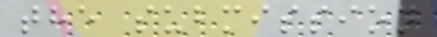the submission
